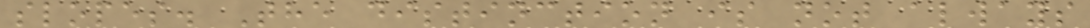slopes. The distinction is not always
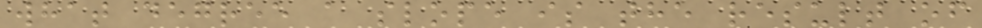what degree a slope is the result of
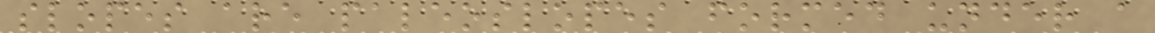slopes are paleoslopes formed under a
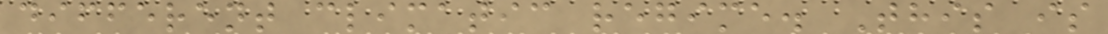different climatic regime. This is
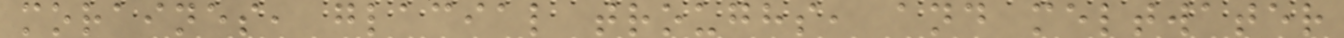moraines, glacial troughs, and meltwater
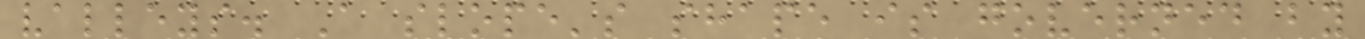valleys. A slope's shape is governed by
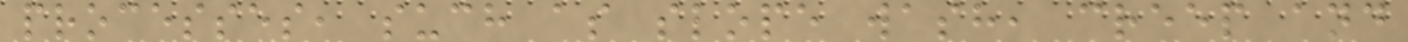processes, such as slope wash, creep and
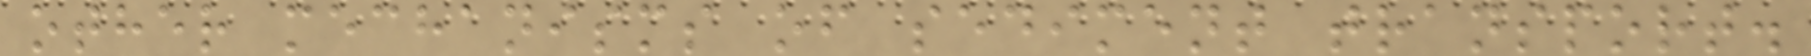other mechanisms of sediment transport.
